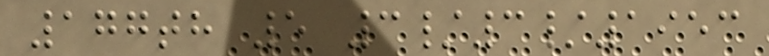177th 5 3/3/1953
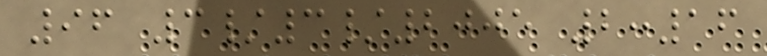96 3/3/2005 2:16
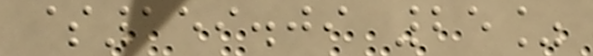$159.09 25%
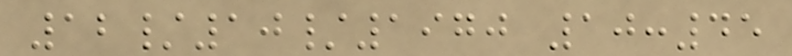12/10/1970 10:45
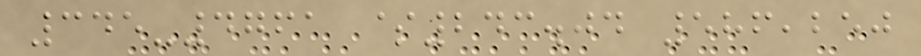345-4761 $243.04 586,250
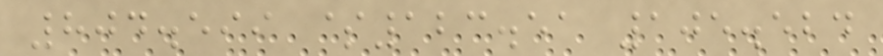804.599 $123.51 105.524
